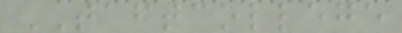TAFTCOLLEGE
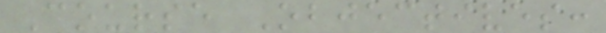Course Objectives:
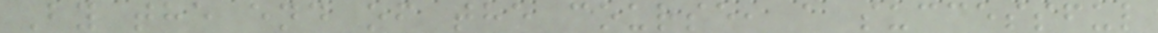By the end of the course, a successful
